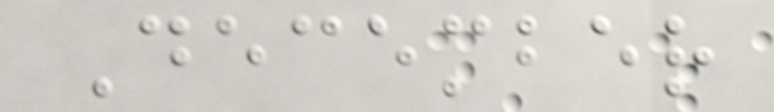December
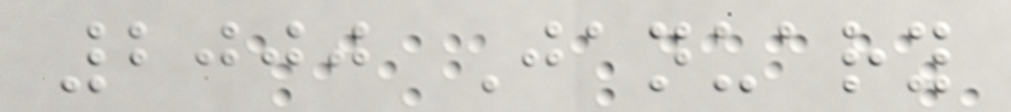2000 January
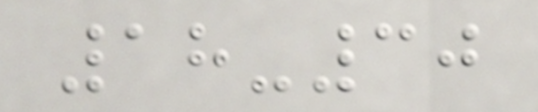18-30
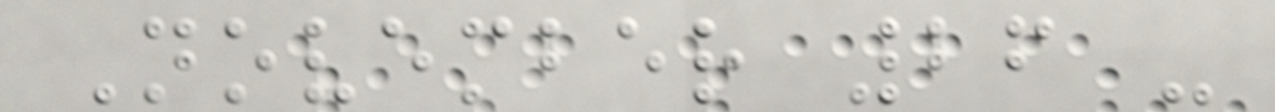November 26 -
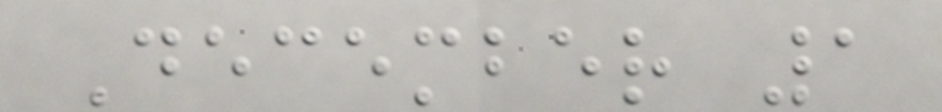December 1
